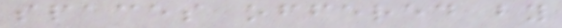spaces offered by
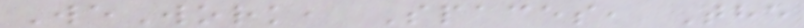WeWork, Spaces, The
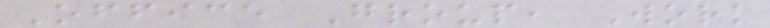Office Group, Work
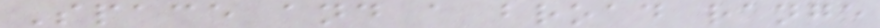Space and a broad range
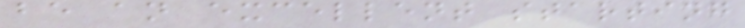be an excellent starting
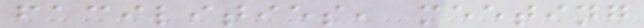facilities, meeting
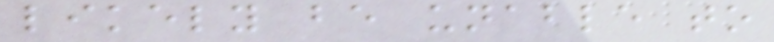likely be unable to
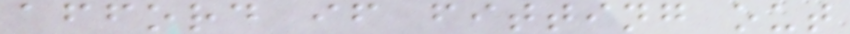afford if fitting out
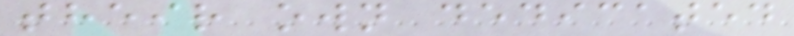their own dedicated
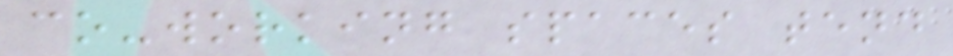co-working spaces tend
